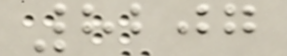8207
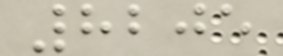8205
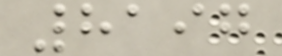8197
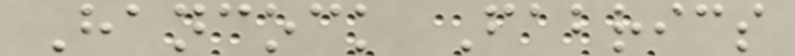Hancock Fabrics
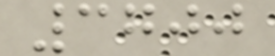3700
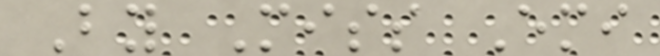By Miss Emi
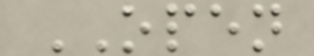OPEN
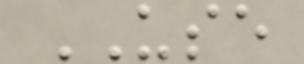USE
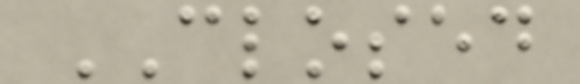CLOSED
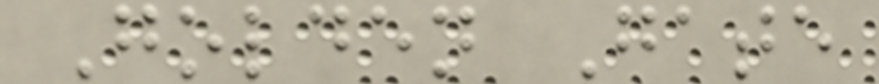Golden Gate
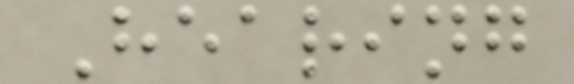Hearing
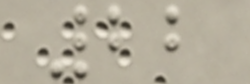22
